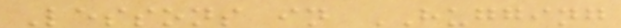Lessons in HUGGING
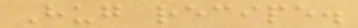Hug recipe.
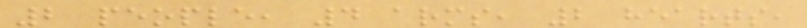2 people, 4 arms, 2 hearts,
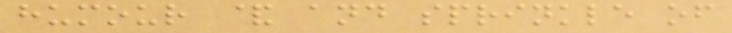humour & and sprinkle of
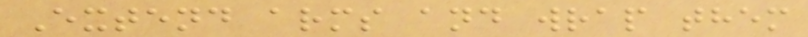Extend arms and wrap them
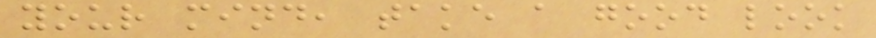your mind, take a good look
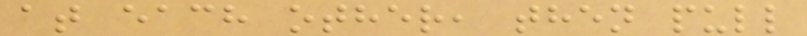at each other, then pull
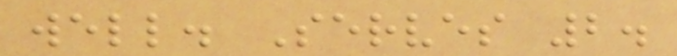well. Serves 2.
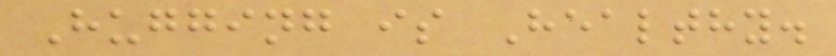Hugging is Healthy.
